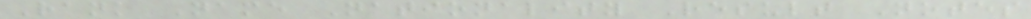Rank Name Nationality Result Notes
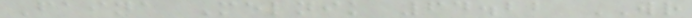Faina Melnik 64.22 WR
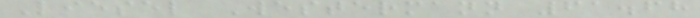Liesel Westermann 61.68
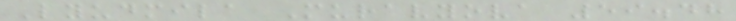Lyudmila Muravyova 59.48
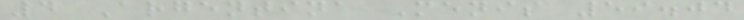4 Argentina Menis 59.04
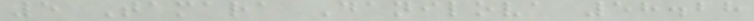5 Tamara Danilova 58.28
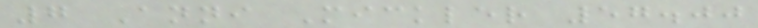7 Anni Mickler 57.00
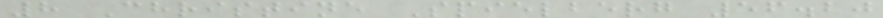8 Christine Spielberg 56.20
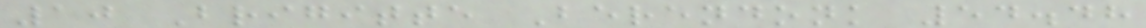10 Brigitte Berendonk 54.48
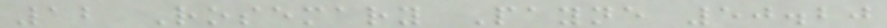12 Rosemary Payne 50.20
